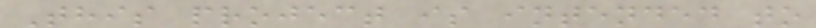This project is intended to
